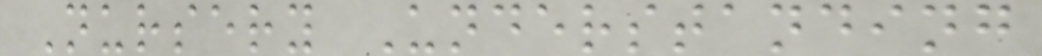Nursery Understanding
